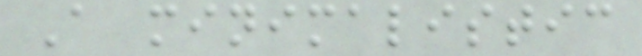A minimalistic
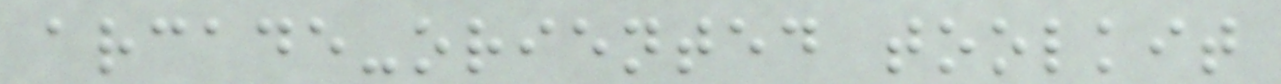arcade-oriented toolkit
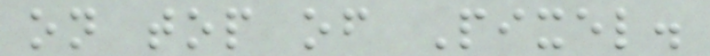on top of Pixel.
